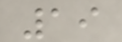19
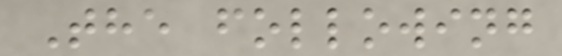The following
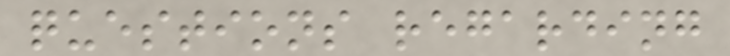questions regarding
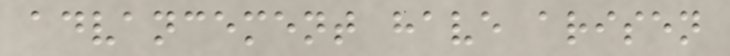advancement have arisen
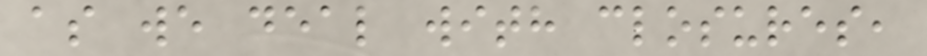as we deal with closures,
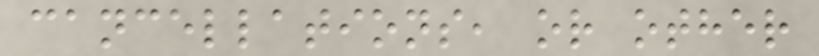cancellations, or other
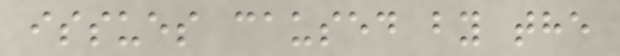issues caused by the
